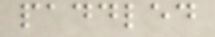paddled
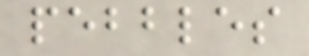pebbles
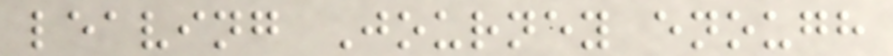leaving Journey enough
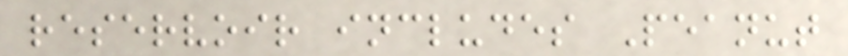reservoir includes Peanut
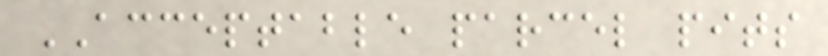ACCEPTABLE parcel pits
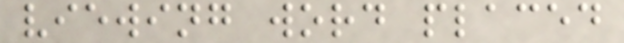viewing word placed
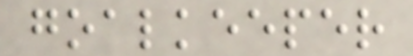goalkeeper
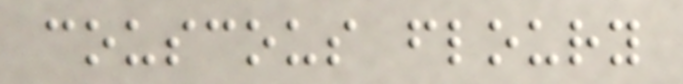couscous floury
